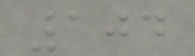104
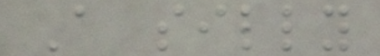A silly
